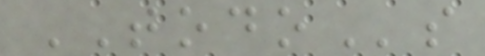TODOs
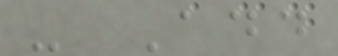- Add
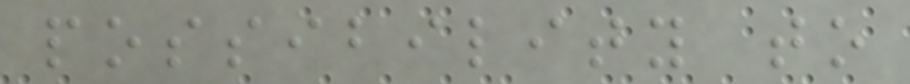possibility to
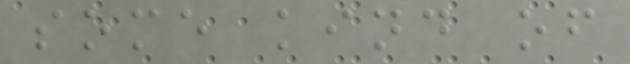some kind of
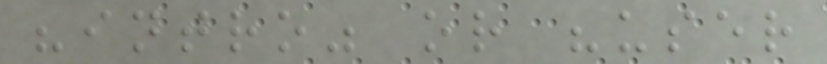"intro" or "user
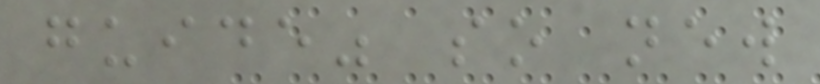guide" so new
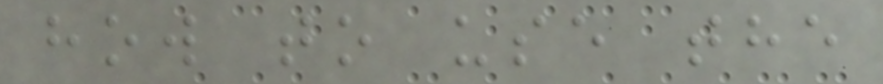how to use the
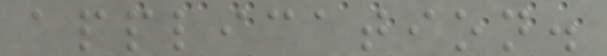application.
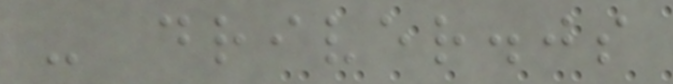- driver.js
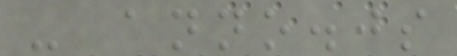- anno.js
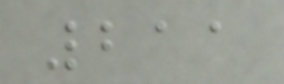211
